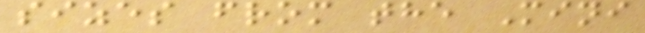sizes from the Mini
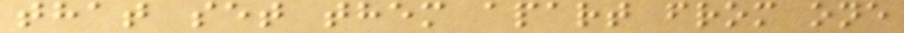that set them apart from one
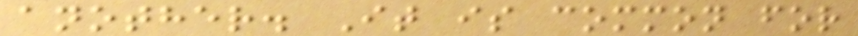another. It is common for
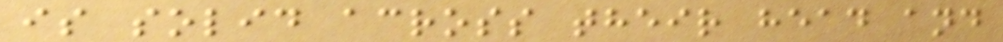is solid across their head and
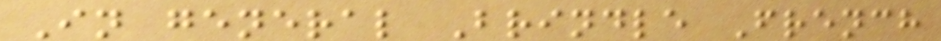In general Brindle French
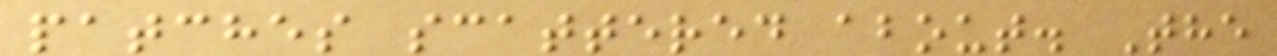patches scattered about. The
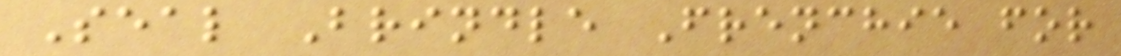Seal Brindle Frenchie for
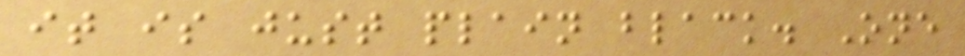it is just plain black. One
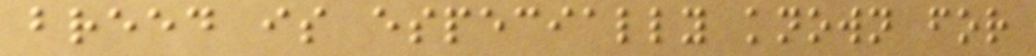breed is especially known for
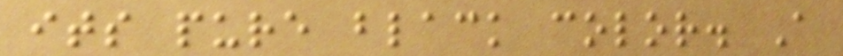its pure black color. A
